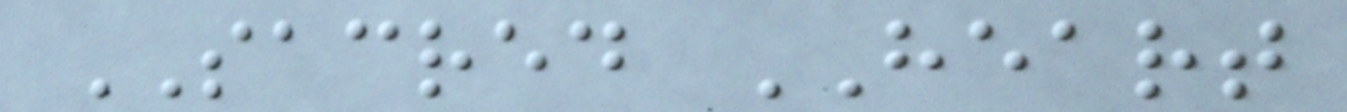SACRED HEART
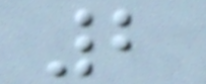2
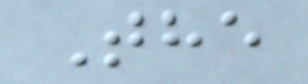The
